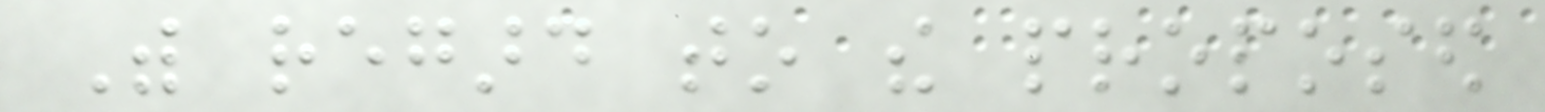With regard to the proposed
